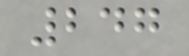247
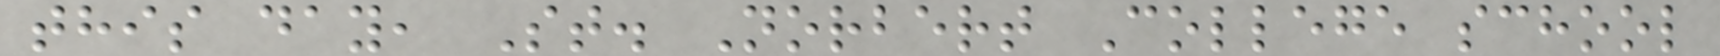this day, St. Norbert College school
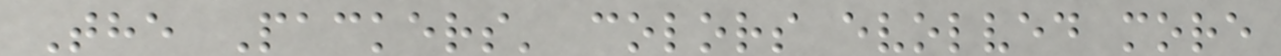The Packers' colors evolved more
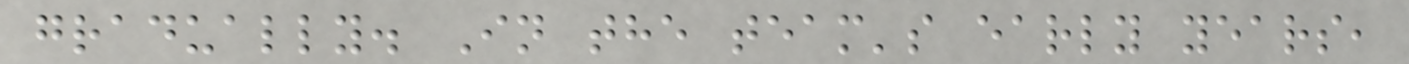gradually. In the team's early years,
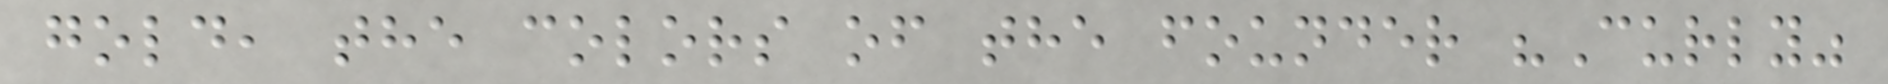gold, the colors of the founder "Curly"
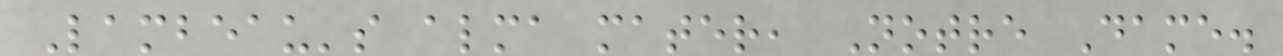Lambeau's alma mater, Notre Dame.
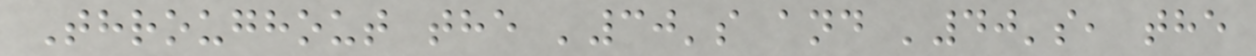Throughout the '30's and '40's, the
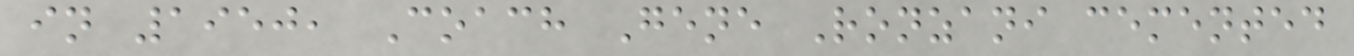in 1950, Coach Gene Ronzani cemented
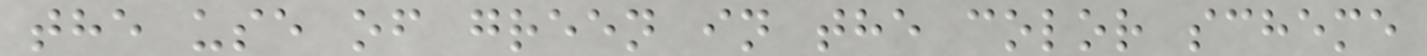the use of green in the color scheme
